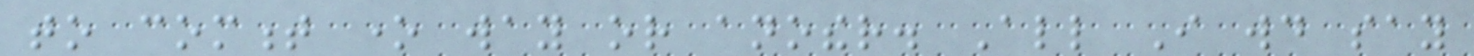to comment one way or another. All I would say
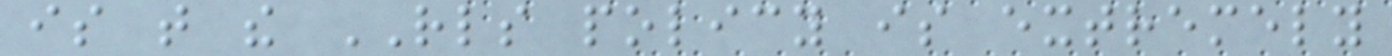is that the RLS policy is extremely
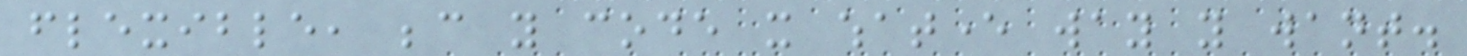flexible, because you code it whatever way you want.
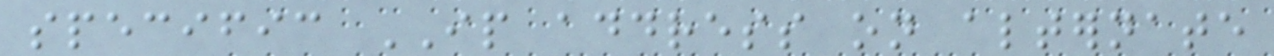specific IP address on alternate
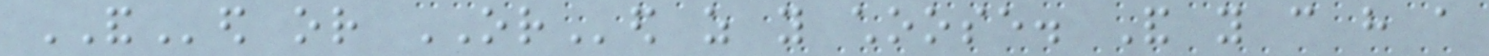ANDed or ORed as you choose. And you can have a
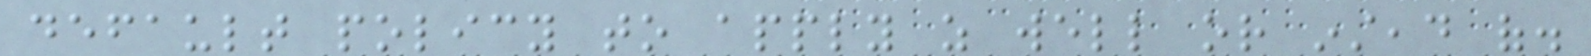default policy to apply as well or instead of.
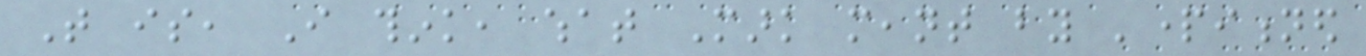That is, I think, what Mark meant by 'partitioned
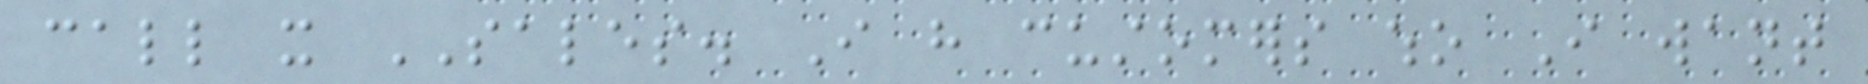call it SALES. I have customers who I want
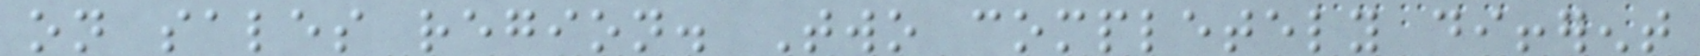on sales region. Two completely different
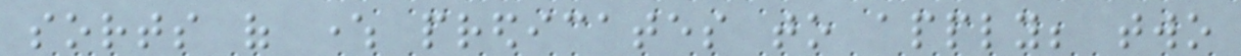sorts of where predicates to apply; two
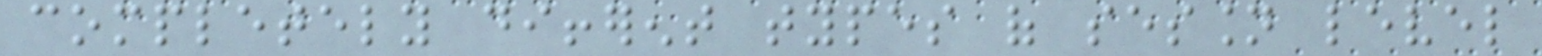completely different types of session level
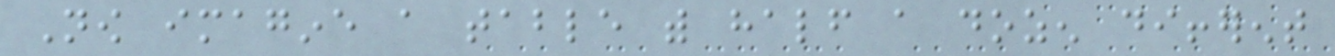Now imagine a table with half a dozen different
